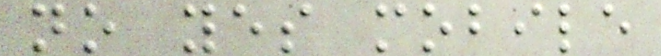no yes mobile
